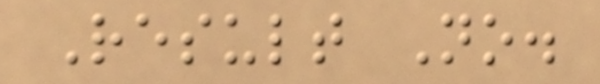Result No.
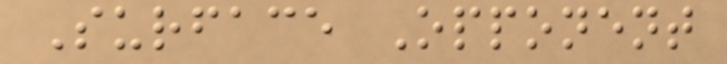Surface Opponent
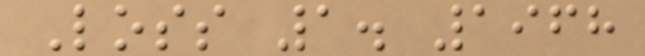Loss 1. 1968
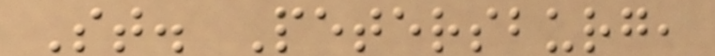St. Petersburg,
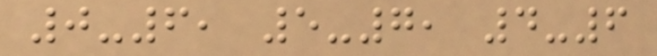0-6, 5-7, 4-6
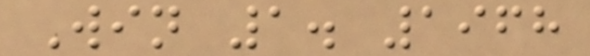Win 1. 1968
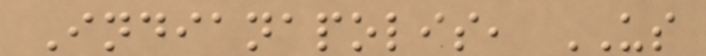Indianapolis, US
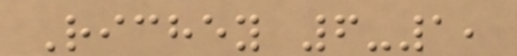Richey 6-1,
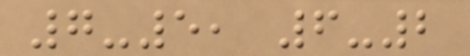7-5, 6-2
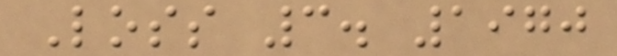Loss 3. 1970
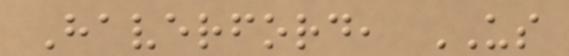Haverford, US
